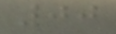00
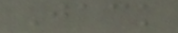Jack
